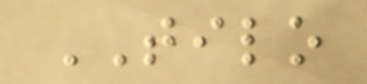TILO
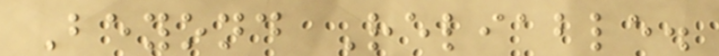Beyond Reliable.
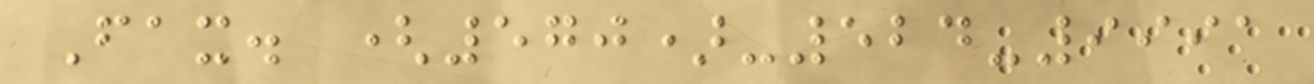Fax. (570)-524-9991
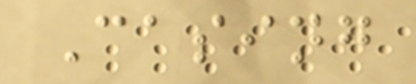Casing
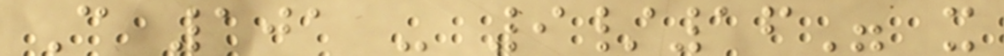C 101 - 9/16" x
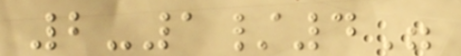2-1/4"
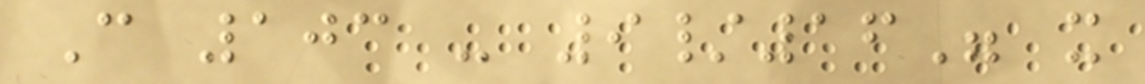C 103 - 9/16" x
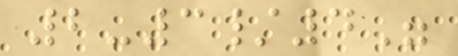2-3/4"
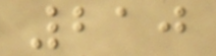210
